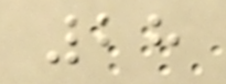28
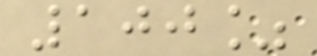100%
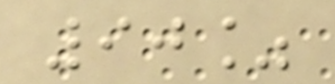90%
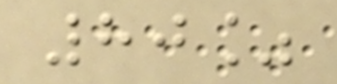80%
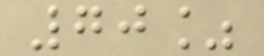70%
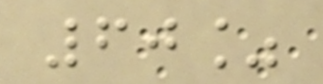60%
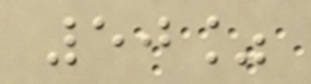50%
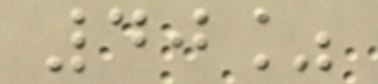40%
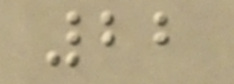22
